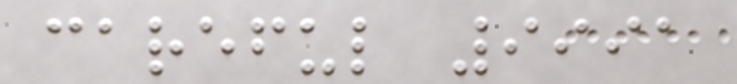careful 9991
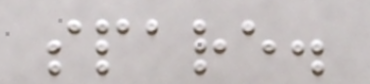spare.
